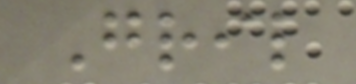Gril
